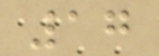17
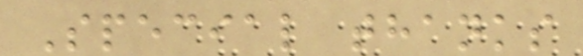Special thanks
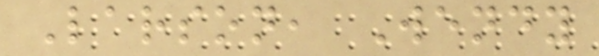Larson, Wendy
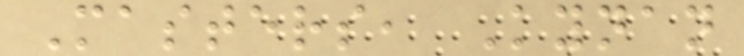Masters, Kynan
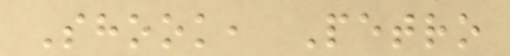Shook, Petro
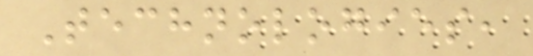Technologies,
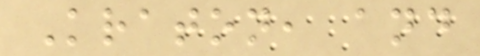Kraton, and
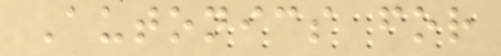Autonics for
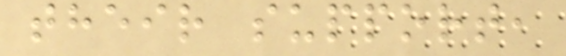their support,
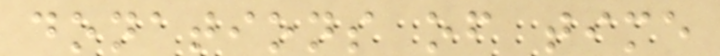donations of time
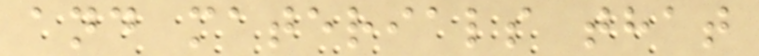and materials that
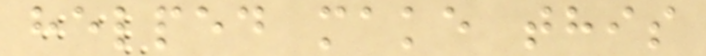helped make this
